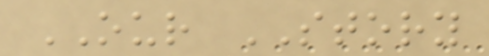OUR STORY
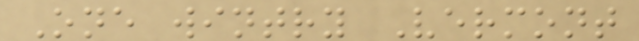One wintry Vermont
